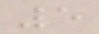5
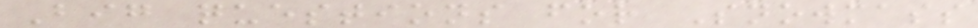Big questions for Snowmass
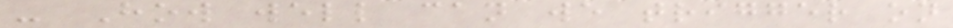- How well can we trigger on
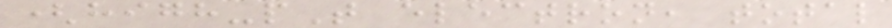(high-pT electron, total
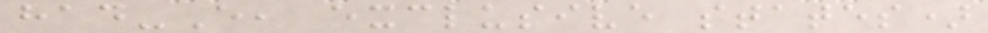had-E, exclusive states)
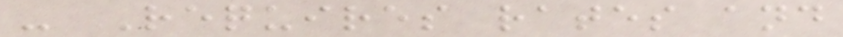- Requires rates and
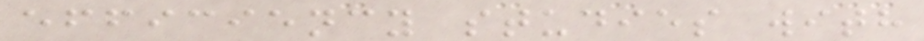efficiency studies with
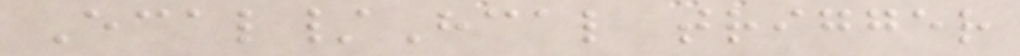Ecal/Hcal trigger
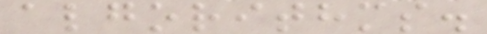algorithms.
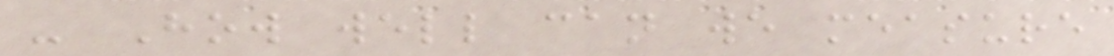- How well can we measure
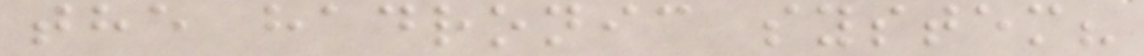the hadronic system?
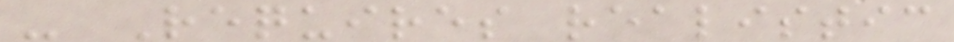- Requires realistic
